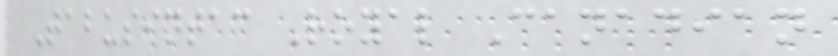Tabusintac Royal Canadian
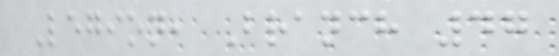Legion, Branch 47
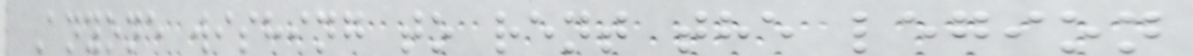Anyone wishing to rent the legion
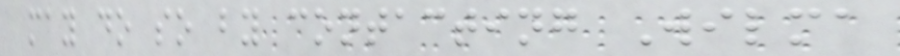may do so by contacting Wilma
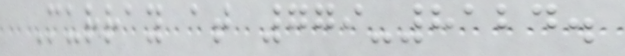Murray at 779-8124.
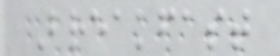Breakfast
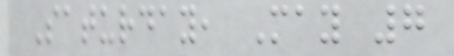Saturday, May 7
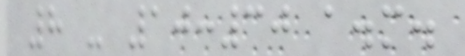8 - 10:30 a.m.
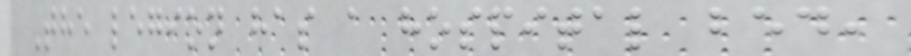The legion has a hospital bed,
